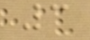3
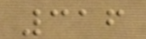316
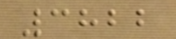3822
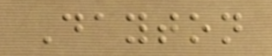Dayton
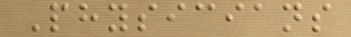Physicians
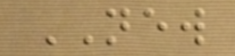NEW
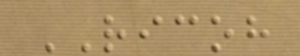RICOH
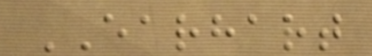EARHART
